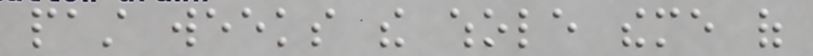past weeks the whole theme of
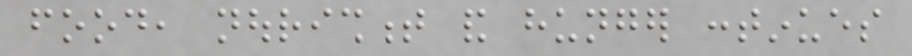food, nourishment and hunger continues
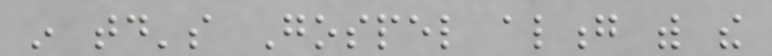in today's Gospel along with the
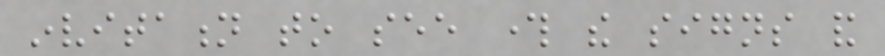invitation to see through the signs and
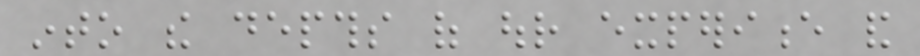into the depths of our experience and
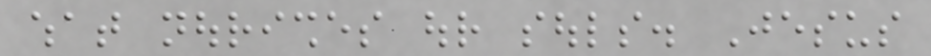what nourishes our souls. Jesus
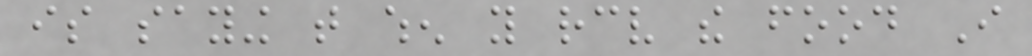is saying that when you receive the food I
